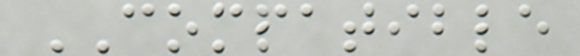COMPATIBLE
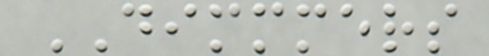DIMMMERS
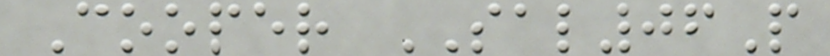Cooper SAL06P
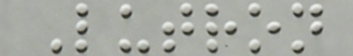Lutron
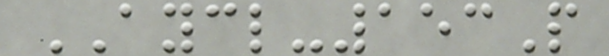AYCL-153P
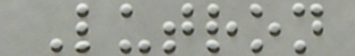Lutron
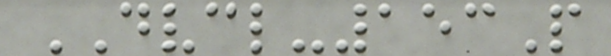DVCL-153P
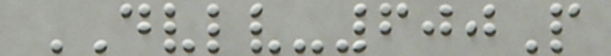DVLV-600P
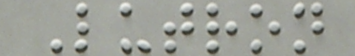Lutron
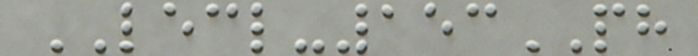LECL-153PH
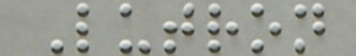Lutron
